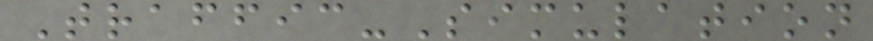Traffic-Simulation
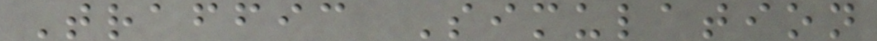Traffic Simulation
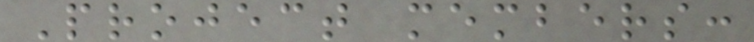Project members:
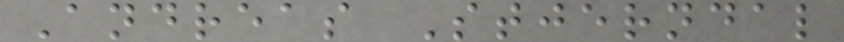Andreas Stjerndal
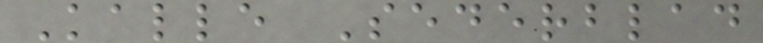Kalle Sederblad
